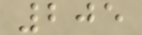205
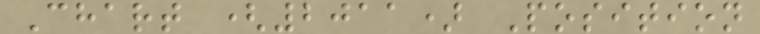Chart (2011) Position
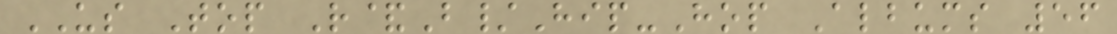US Top R&B/Hip-Hop Albums 56
